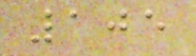105
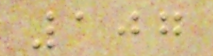107
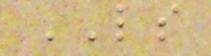LS
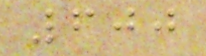600
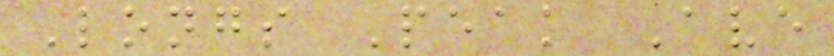Longs Peak Ave
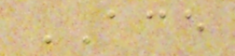ACE
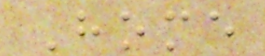Home
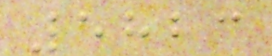5823
